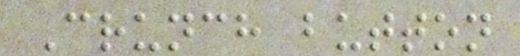Crunch button
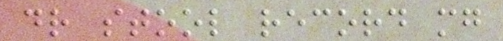dr stool record mg
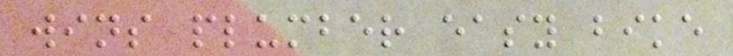wins plumber easy bike
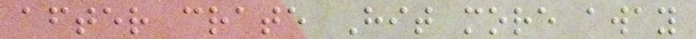after crate Hit more away
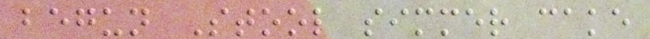begun Stool simmer cake
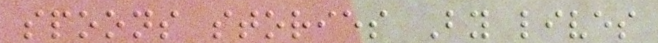spoons stories By lives
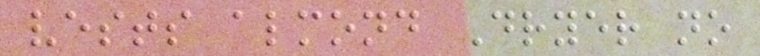vests almond Dryer no
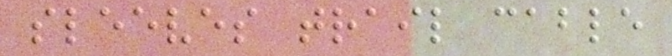sleeves trail cable
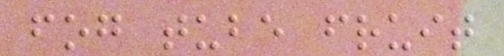fog tube fruit
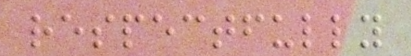respectfully
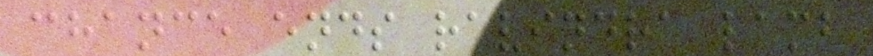chance ends ravindra lamb
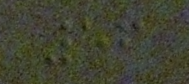56
